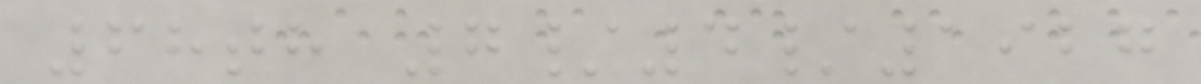68th 7/4/1927
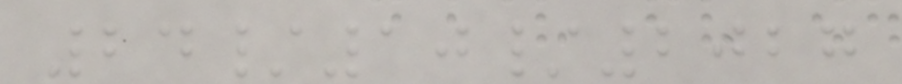24/10/2027
